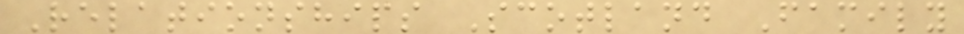Relationships Scotland Family
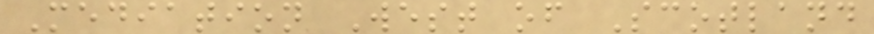Mediation West of Scotland
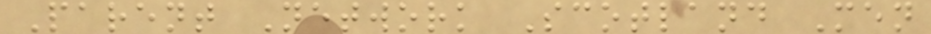Parent Network Scotland Men
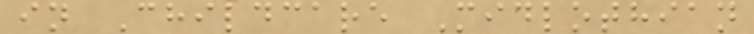in Childcare Midlothian
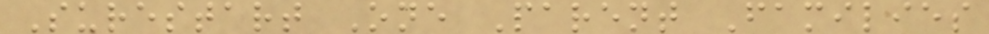Surestart One Parent Families
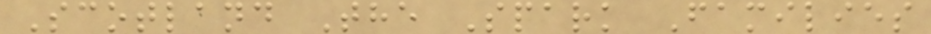Scotland The Spark Families
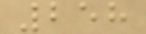258
